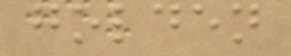golden
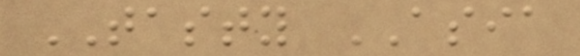TASTY ASIA
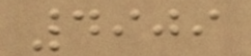4909
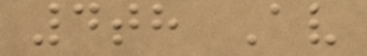4th Av
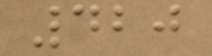420
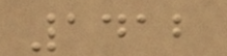1412
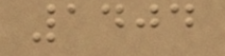1404
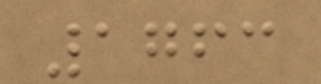1763
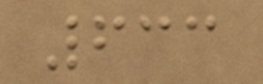633
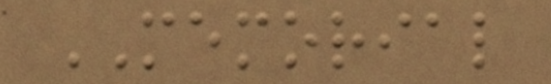MEMORIAL
